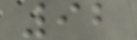92
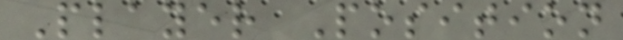Player Position
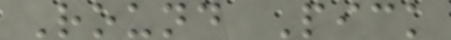Round Pick
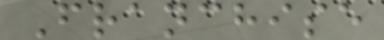Franchise
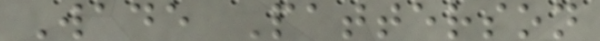Wade Patterson
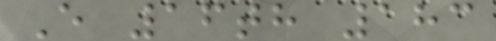E 16th 183
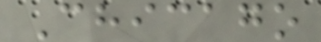Chicago
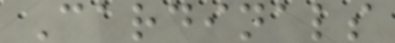Cardinals
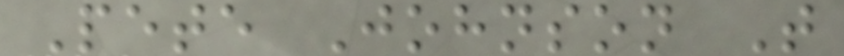Pete Johnson T
